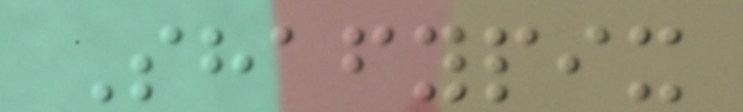Shafypix
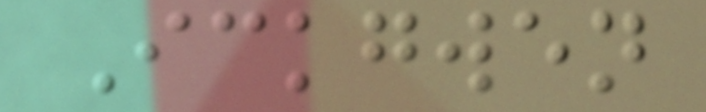Ickgwen
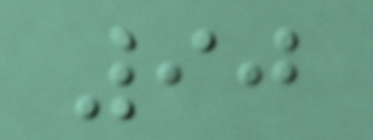90
